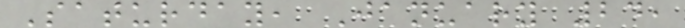Saturday, January 24,
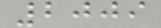2009
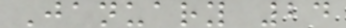January 24
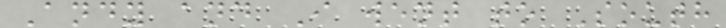Andy and I went to South
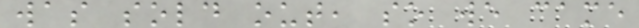was sold out, so we came
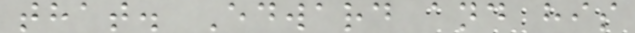that. Edward and his
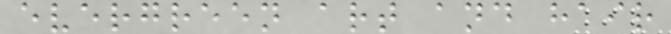evergreen art and hair
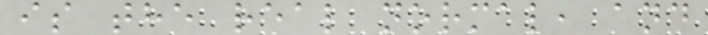is the real normal, and
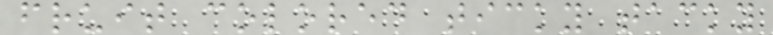fruit colored ticky tacky
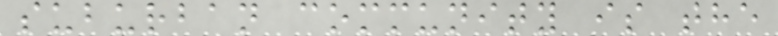suburban community is the
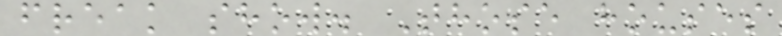freak show. Those houses
